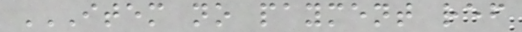ITEM NO PAYMENT REF
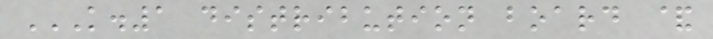K.1 DISTRIBUTION BOARD &
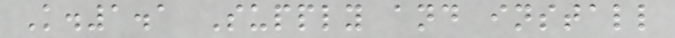K.1.1 Supply and install
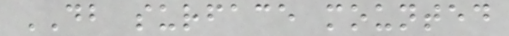DB surface mounted
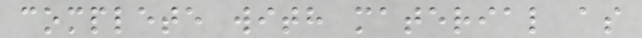complete with material as
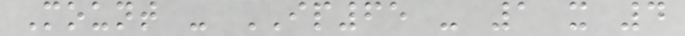Mount - IP65 - 1 x 4
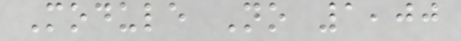Module No 1,00
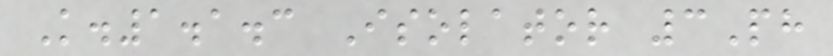K.1.1.3 Isolator 3Ph
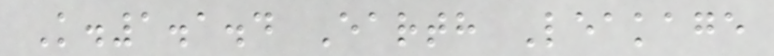K.1.1.4 Earth Leakage
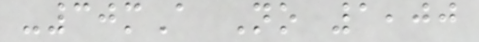-30mA No 1,00
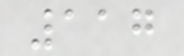117
